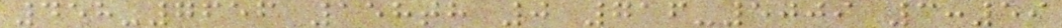458-7656 158th 0 716-5009 3:59
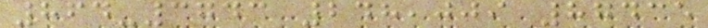864-3743 248,009 87435
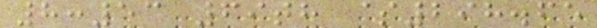8:53 69th $298.65
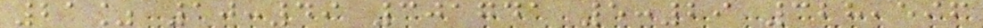21% 10:49 301741 5:29 328,596
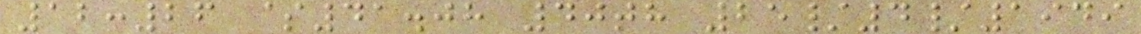12:26 $41.08 40th 25/4/1949
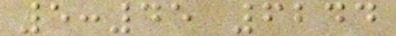5:45 6244
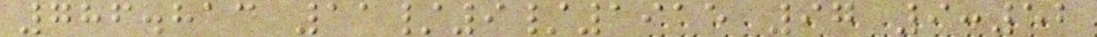786.813 11/9/1915 97 9:52
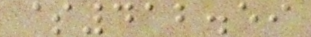$412.59
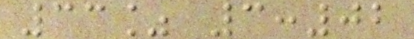33% 3:02
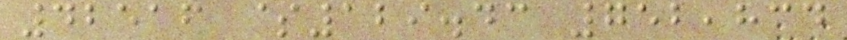42516 $129.43 752,834
